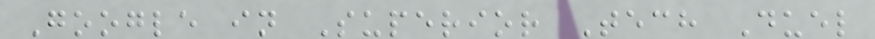Google in Superior Tech Duel
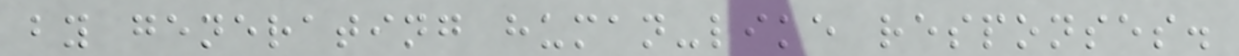by generating human-like responses.
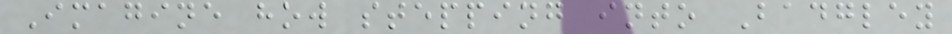Imagine how stepping into Badgley
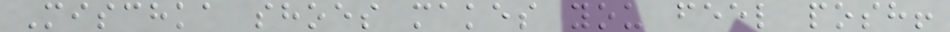Mischka shoes makes you feel posh!
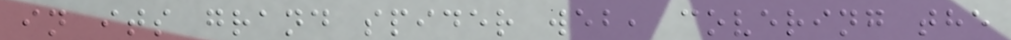in its grand spider web, covering the
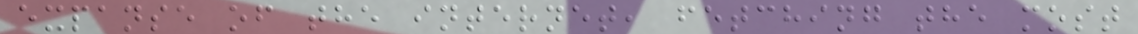expanse of the internet, fetching the most
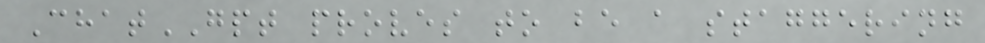ChatGPT proves to be a staggering
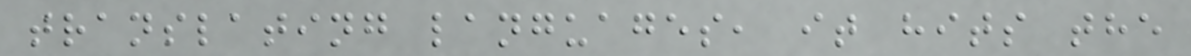translating languages, it hits the
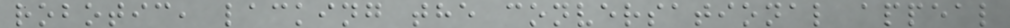robotic, lacking the conversational appeal
